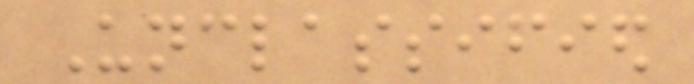Unclassified
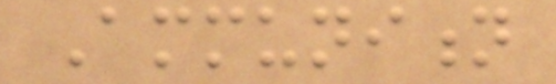Ammunition
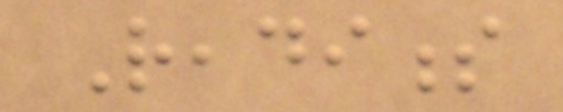Readiness
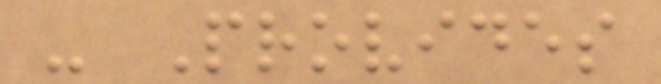- Provides
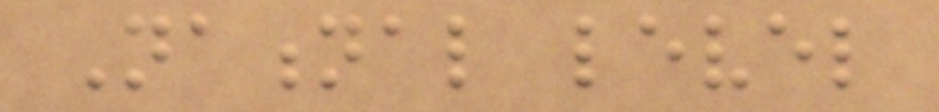National level
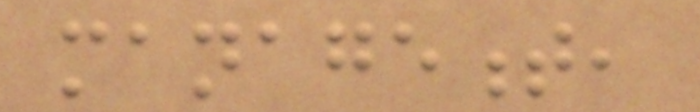management,
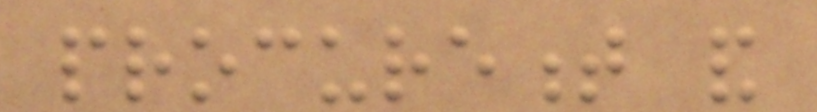procurement and
